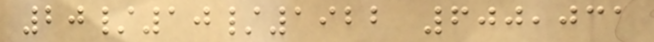20/10/1922 600,031
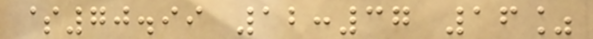$70.99 12:37 16%
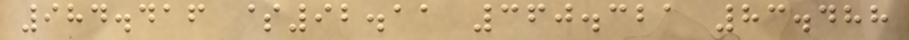984.416 $92.11 360.321 83.488
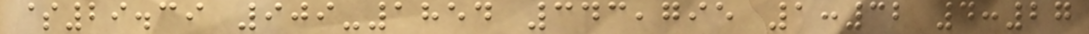$29.39 909-1854 343,795 1:32 4:27
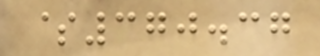$370.37
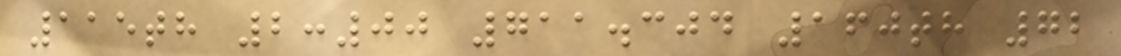115th 2:00 711.304 160th 72
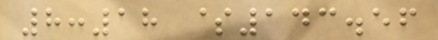8:18 $143.56
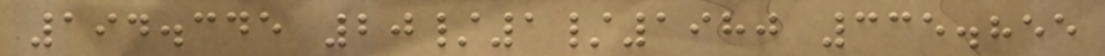194.345 20/1/1980 335.855
